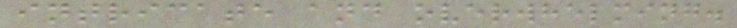intricate and overwhelming.
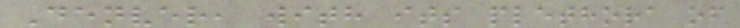Denver, with its plethora of
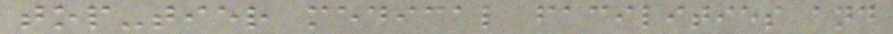top-tier medical facilities and
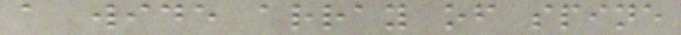a wide array of spine
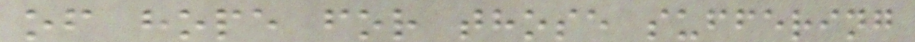of hope for those suffering
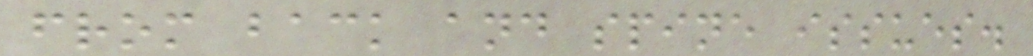from back and spine issues.
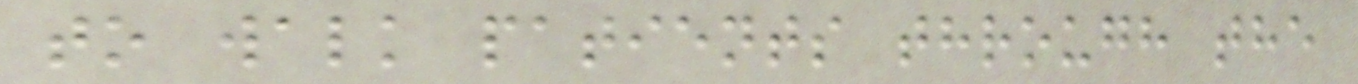to walk patients through the
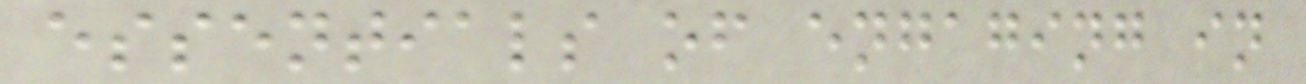essentials of engaging in
